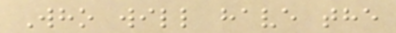Who will have the
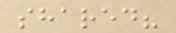shared?
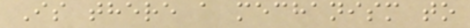Is there a mechanism to
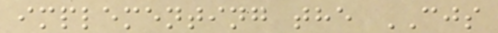implementing the CJS
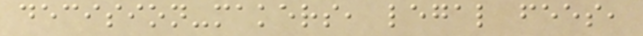decision-makers, legal fees,
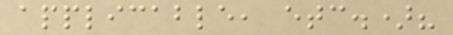applicable, etc.)?
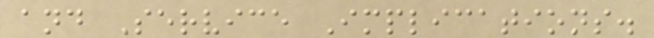and Service Implications.
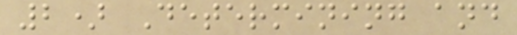2) Determining and
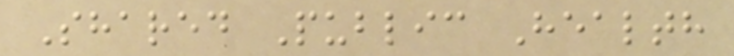Shared Public Health
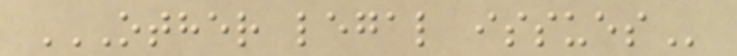OTHER LEGAL ISSUES
